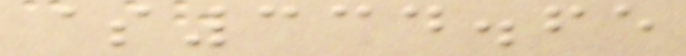$334.65
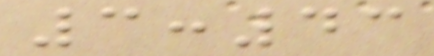3:43
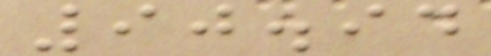90.94
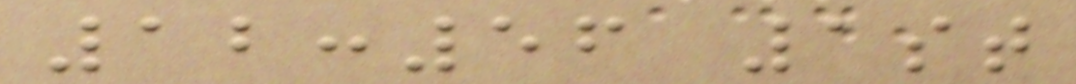12:56 1st
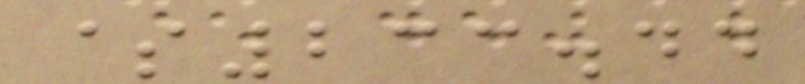$233.44
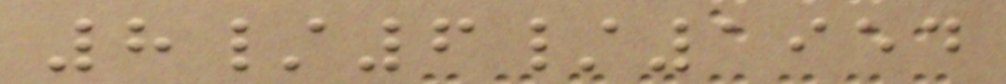8/6/1954
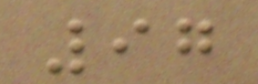97
